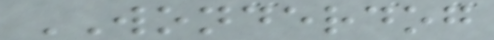WONDERDOG
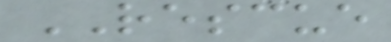RESCUE
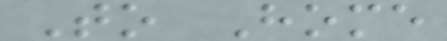To Home
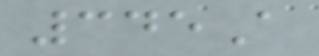345A
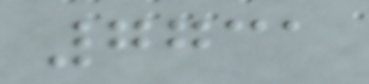7731
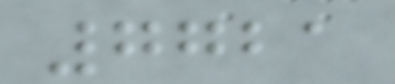7721
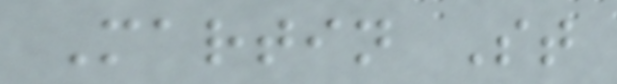Martin St
